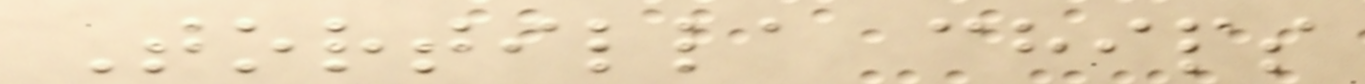Tortilla chips
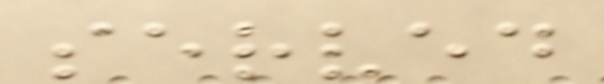served
